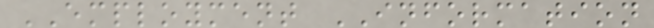EMPLOYMENT INFORMATION
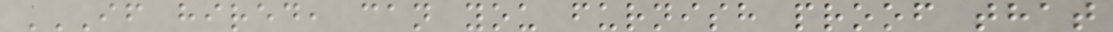IF HIRED, CAN YOU FURNISH PROOF THAT
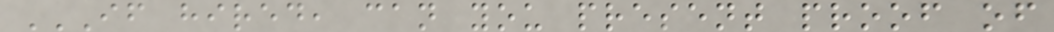IF HIRED, CAN YOU PRESENT PROOF OF
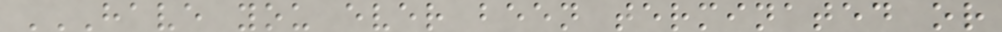HAVE YOU EVER BEEN TERMINATED OR
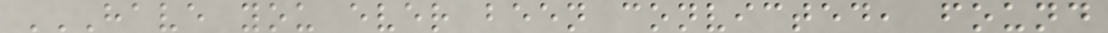HAVE YOU EVER BEEN CONVICTED, FOUND
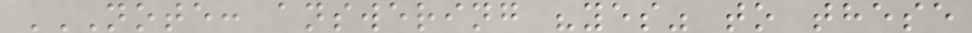NOTE: ANSWERING "YES" TO THESE
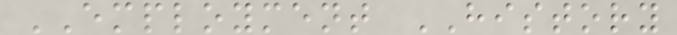EMPLOYMENT HISTORY
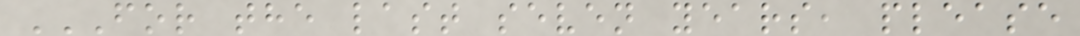FOR THE LAST SEVEN YEARS, PLEASE
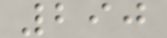290
